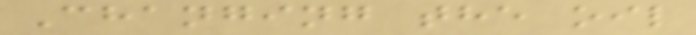Changing the oil
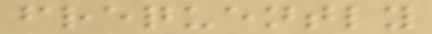frequently
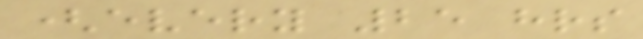(every 25 hrs
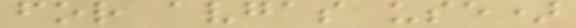for avgas use)
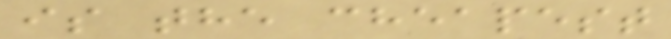is the cheapest
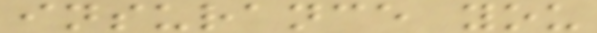insurance you
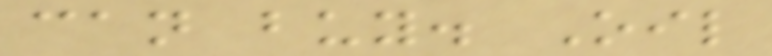can buy. Oil
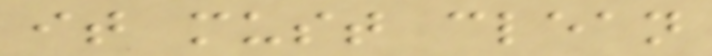it must clean
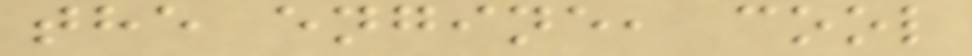the engine, cool
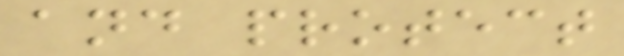and protect
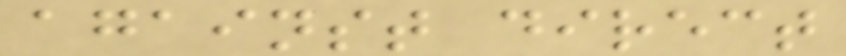against direct
